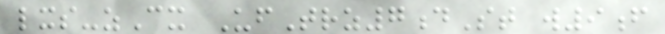lxs-zCx UfTrz7dSt w9f
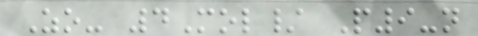Zo- 4Mol/ P9-n
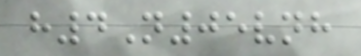h4N05vnh
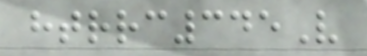htrrc345V
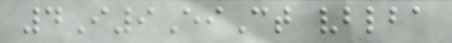4I9EiCt vblba
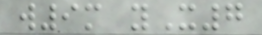w9m yX7
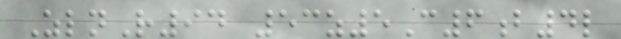ZlnR94 53z5C6b4l
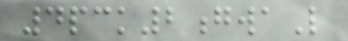4pck2gwaL
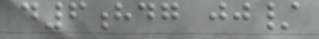d6hdg jj/
